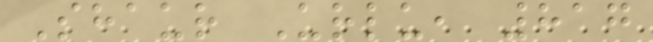Shaur Urlu, 817
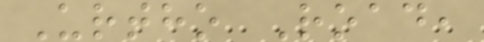Urtho Road,
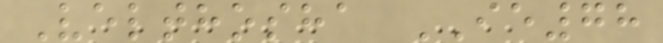Velthosha IE78
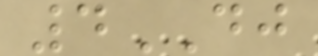4DJ
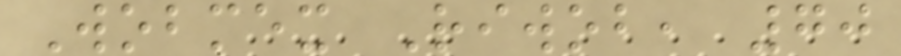Wobmex Riwob, 70
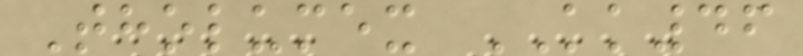Tholumex KK46
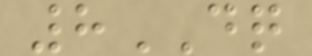8DQ
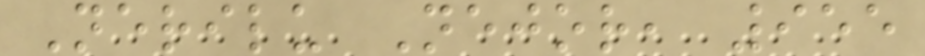Nerilu Nejor, 955
